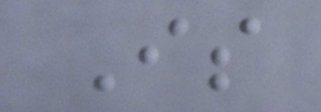Is
